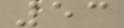53
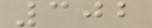302
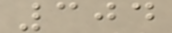304
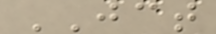JCT
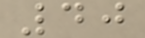40
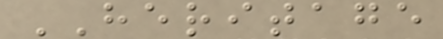HERITAGE
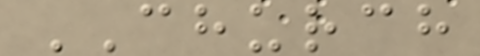CHURCH
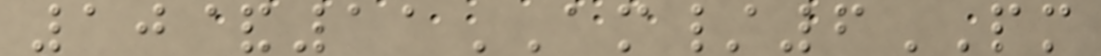10&11AM/6PM
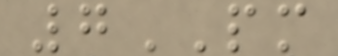7PM
